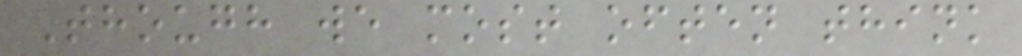Though we most often think
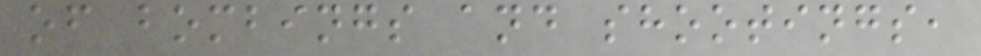of bombings and shootings,
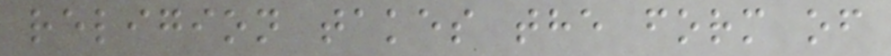religion takes the form of
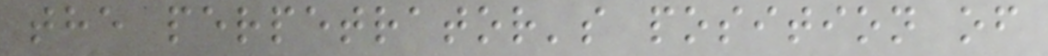the perpetrator's position of
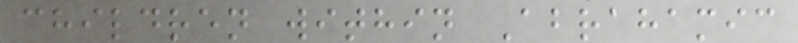children within Abrahamic
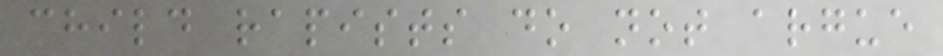child rapists do not argue
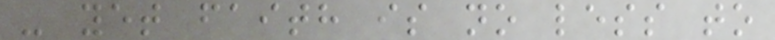- yet faith is no less to
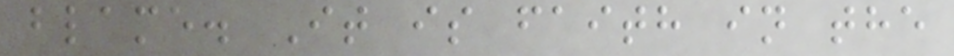blame. It is faith in the
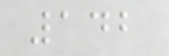142
